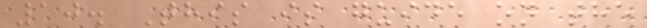10. This is guide on the
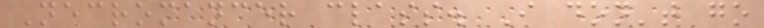Necromancer class. I don't go
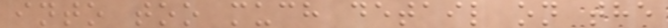into too much detail on the
